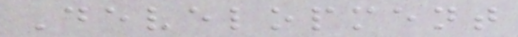Development
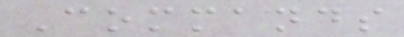Commands
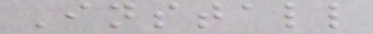Install
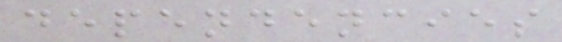dependencies
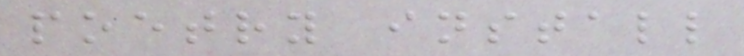poetry install
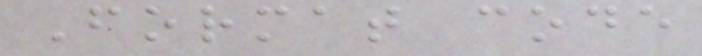Format code
